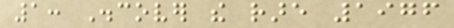1: Discover the rare 1976
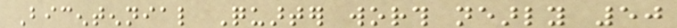Bicentennial Quarter worth nearly 50
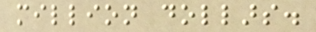million dollars.
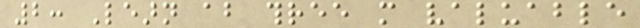2: Learn about three more valuable
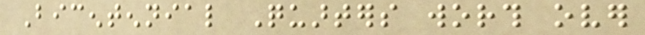Bicentennial Quarters worth over
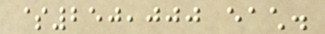$250,000 each.
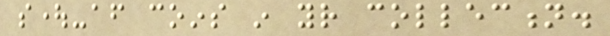sought-after coins in your collection.
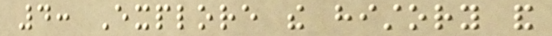4: Explore the history and
